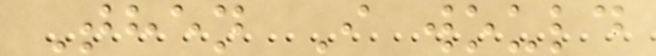Then I would
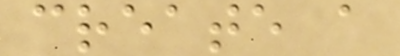create a
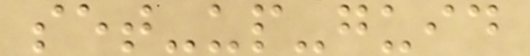set-up-guid
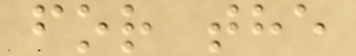for the
